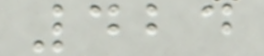424
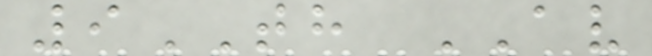9TH AV
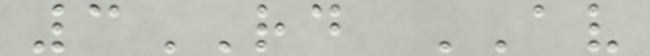3RD AV
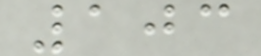103
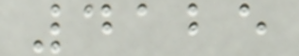4125
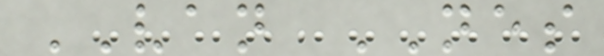VAN NES
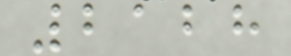2128
